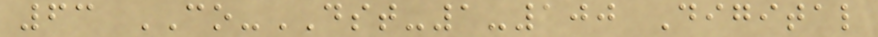63 CO-DST-1-100 Digital
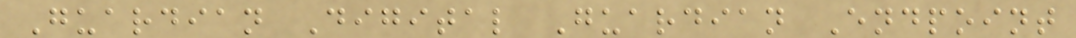Guardian Digital Guardian Endpoint
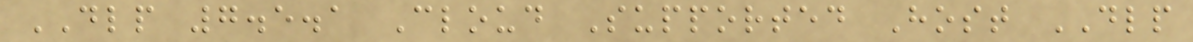DLP 7.5.1 Cloud Supported Host DLP
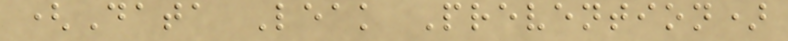(Data Leak Prevention)
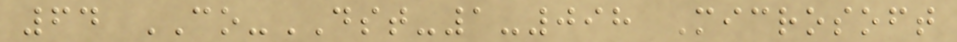64 CO-DST-1-098 Microsoft
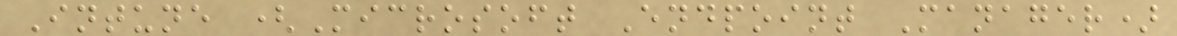Intune (Microsoft Endpoint Manager)
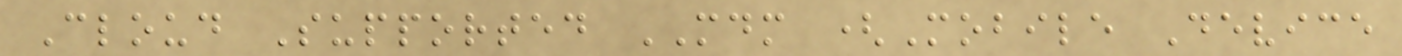Cloud Supported MDM (Mobile Device
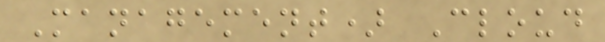Management) Cloud
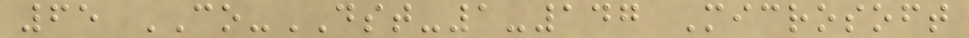65 CO-DST-1-147 Microsoft
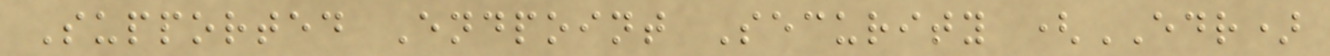Supported Endpoint Security (EDR)
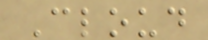Cloud
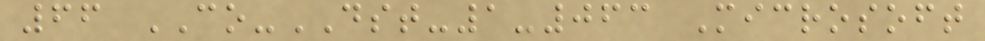66 CO-DST-1-063 Microsoft
